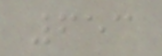653
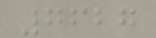7627
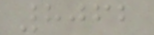8062
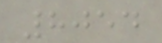8054
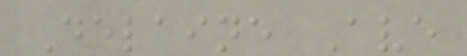Delaine Ave
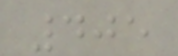405
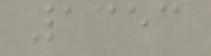1353
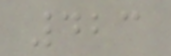423
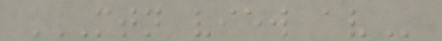MTN VIEW AV
